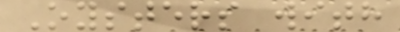Oysters with
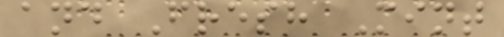and Fresh Mint
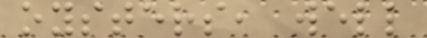oysters, well
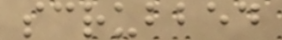scrubbed
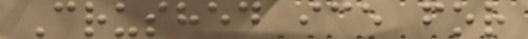Crushed ice for
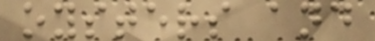oysters and
